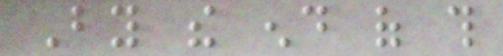By the end of this
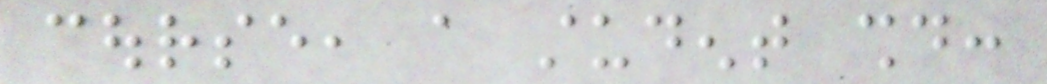course, a student should:
